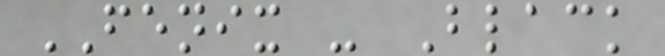FENIX - Black
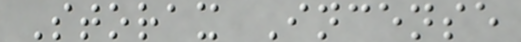Storax Incense
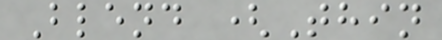Blend (Thin
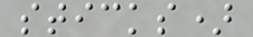sticks)
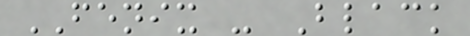FENIX - Black
